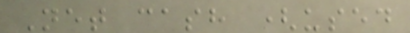Net cash (used
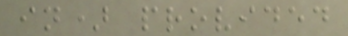in) provided
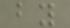by
